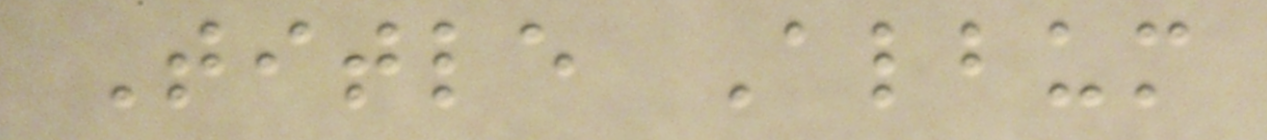Title Album
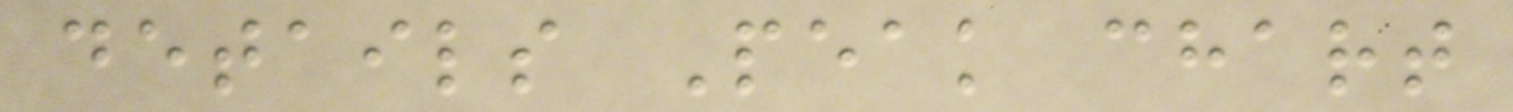details Peak chart
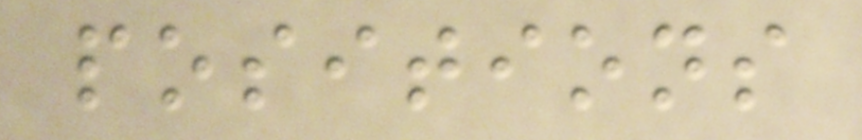positions
